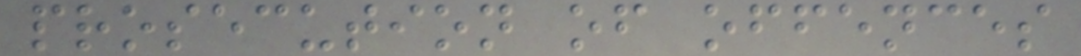prosecution of offences
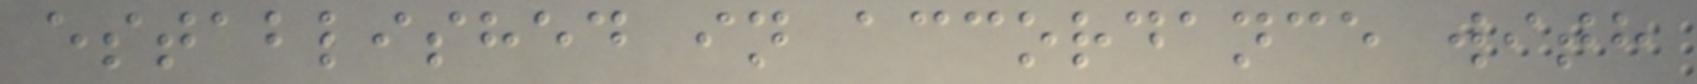established in accordance with
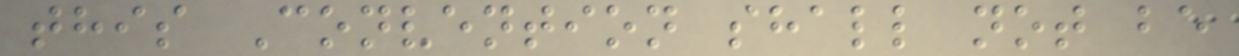this Convention shall not be
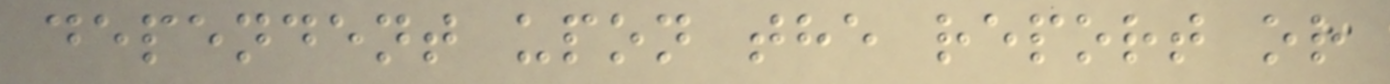dependent upon the report or
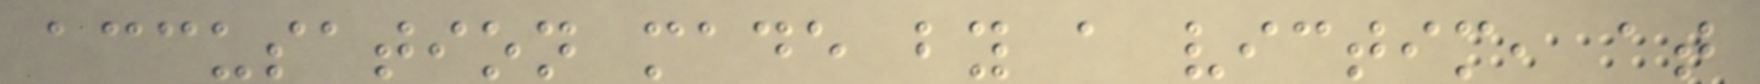accusation made by a victim, at
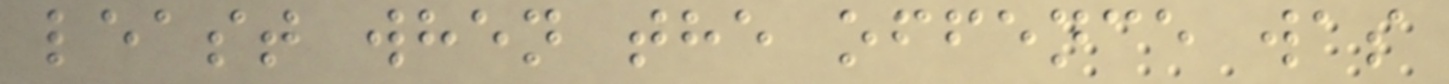least when the offence was
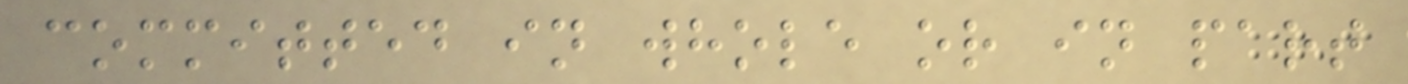committed in whole or in part
